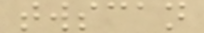twscan
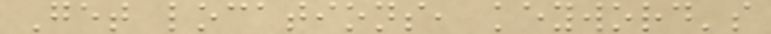Get locations, keyword's
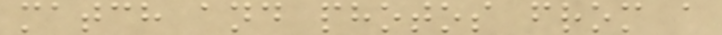match and photos from a
